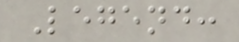Legend:
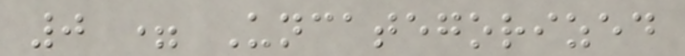0 = Uncategorized
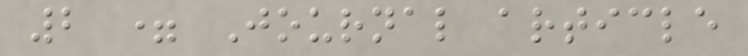2 = Journal article
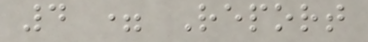4 = Report
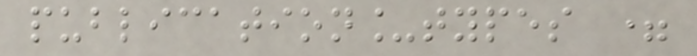publication_types =
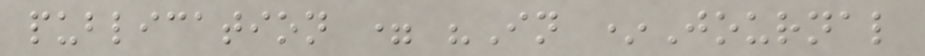publication = "In *Journal
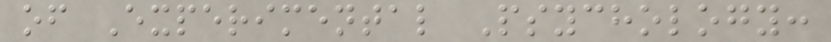of Experimental Psychology:
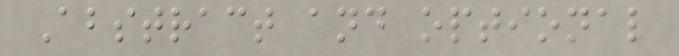Abstract and optional
